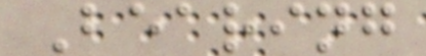Bearing
